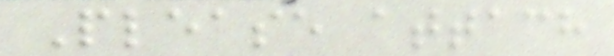Please attach
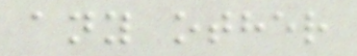any other
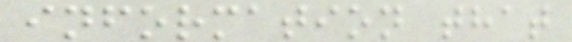information that
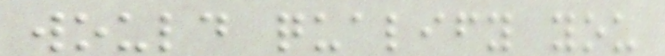would qualify you
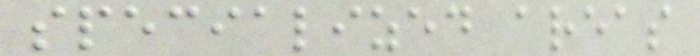specialized areas
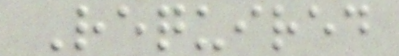Required
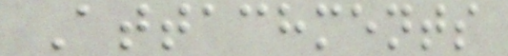Attachments
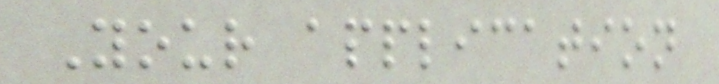Your application
